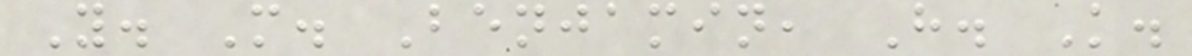Y. M. Benjamin, H. K.
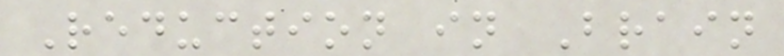Reduction in Brain
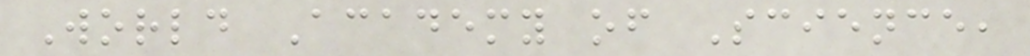World Academy of Science,
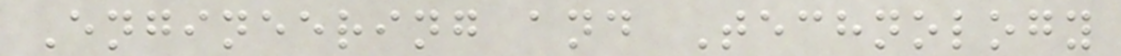Engineering and Technology
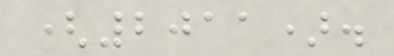(2011).
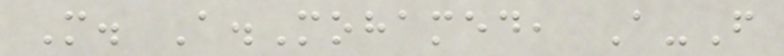M. A.Mohamed, A-F
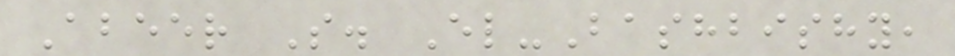Abeer S. El-Bashbishy,
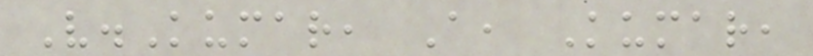V.Kumar, A, Kumar,
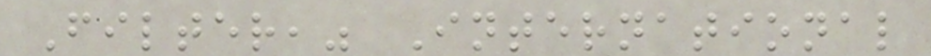Filter," International
